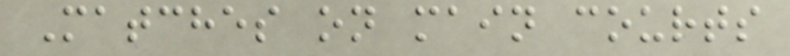Matches on main courts
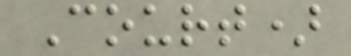Court)
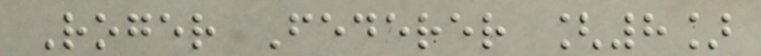Roger Federer [8]
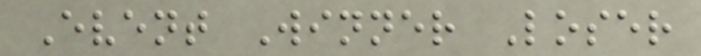Event Winner Loser
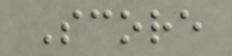Score
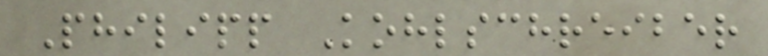Philipp Kohlschreiber
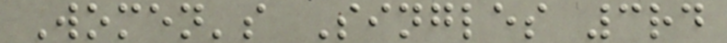Women's Singles 3rd
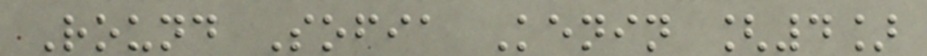Round Sofia Kenin [4]
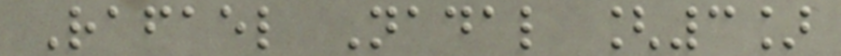Rafael Nadal [3]
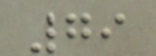79
